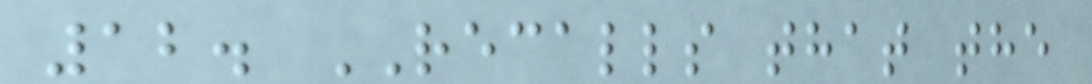12. RECALLS that the
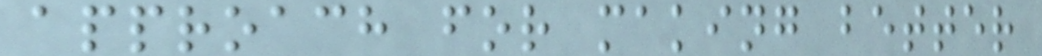approach for making better
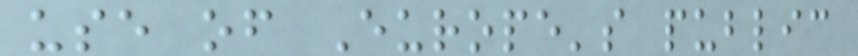use of Europe's public
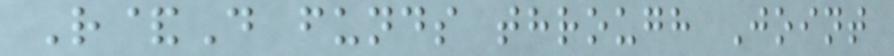R&D funds through Joint
